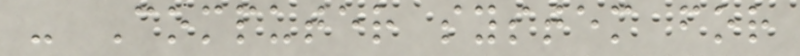- Computer system for
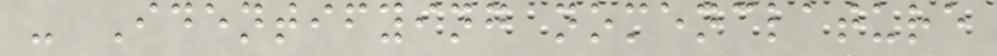- Identifying nomenclature
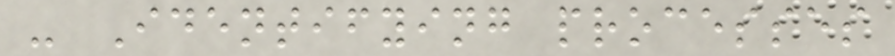- Identifying processes
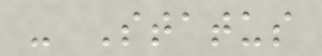- Status
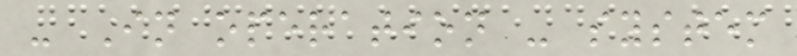- In operation - system
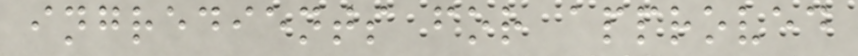ingredients for approved
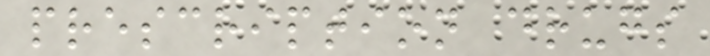prescription drugs
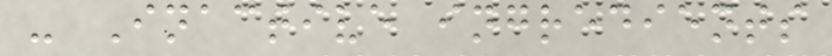- Inactive ingredients
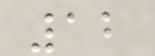12
